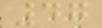47
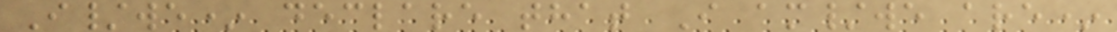I/we* declare that I am/we are*
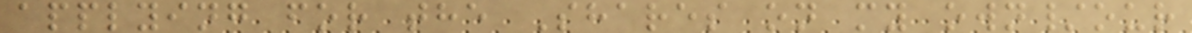applying for the Shares on my own/our
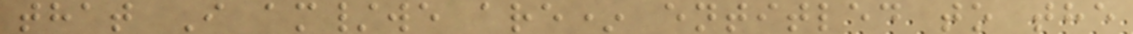that I am/we are* entitled to the
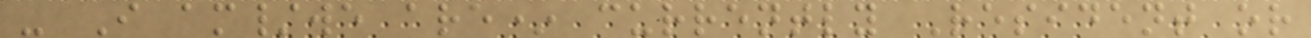- I am/we are* currently Resident or
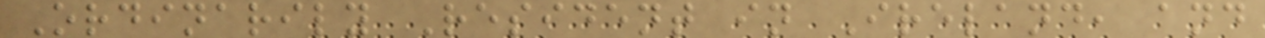Ordinarily Resident in Ireland, and
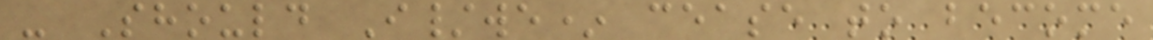- Should I/we* cease to become
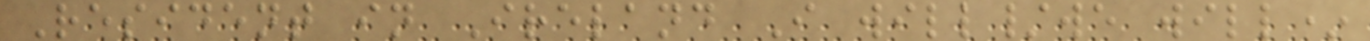Resident in Ireland I will/we will*
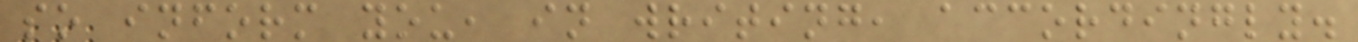so inform you, in writing, accordingly.
